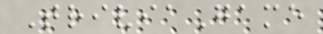TriviaGame
